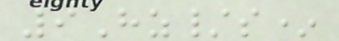9Hz/s*
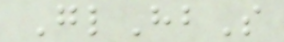GlHbS
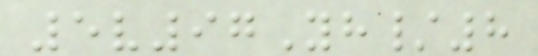5v97Yh/8
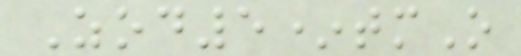Zod5*tmO
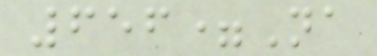656=Na
